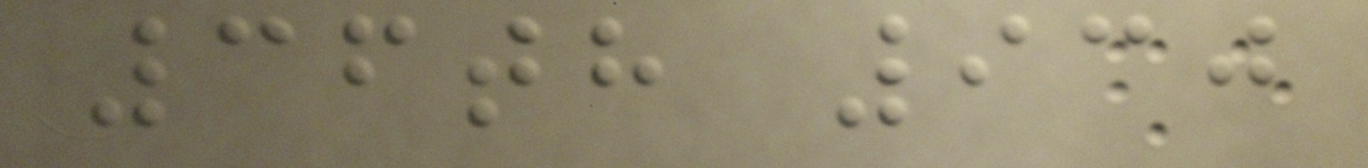36th 930
